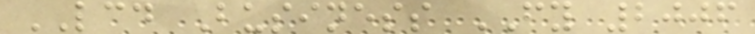LCD Business FY 2006
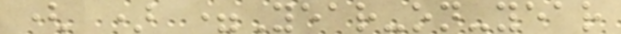( ) =Year-on-year
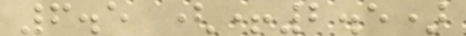6.5 (+2.5)
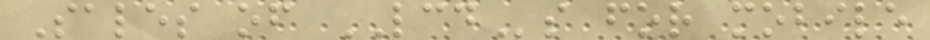Sales of LCDs for mobile
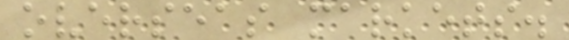overseas markets.
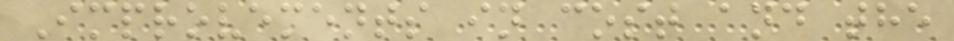Improvements in cost and the
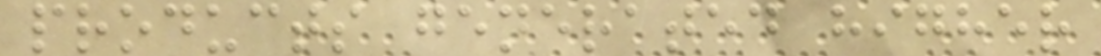products generated higher
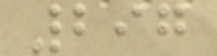297
